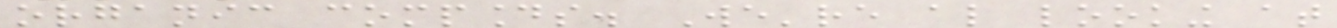organic compounds. We're also looking at
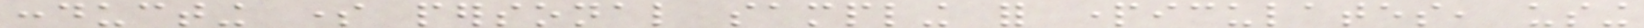conducting some personal sampling for particulates, using
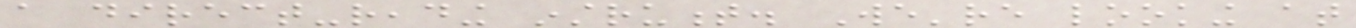a direct-reading instrument. We're looking at
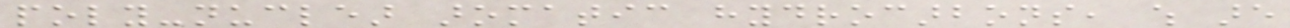poly-nuclear aromatic hydrocarbons, which are
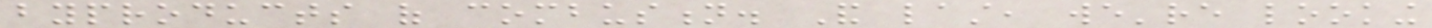byproducts of combustion. And last, we're looking
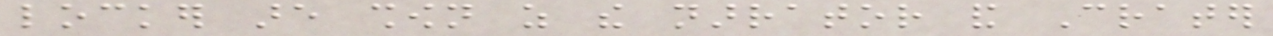locker are shown as the narrator and Crater
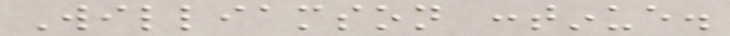Williamson continue.
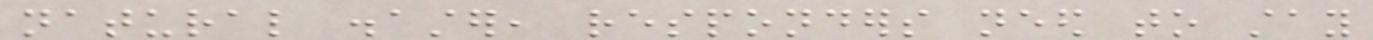natural disaster, responders need to stay
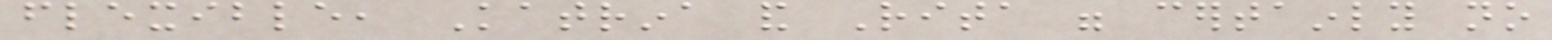flexible, Katrina and Rita were certainly no
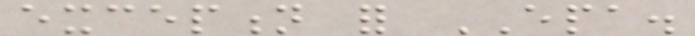exception for EPA.
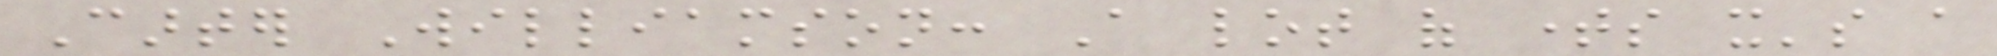Carter Williamson: A lot of times it's a
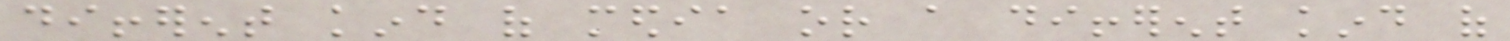different kind of media or a different kind of
